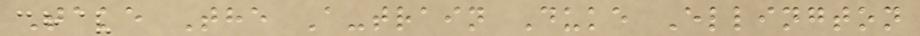Take The A-train Duke Ellington
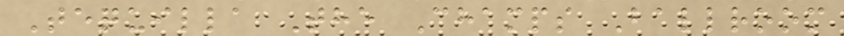Tequilla The Champs Ballroom
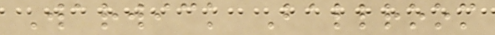Warwick Ballroom
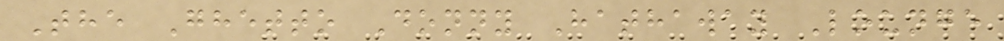The Ghetto Donny Hathaway Lounge
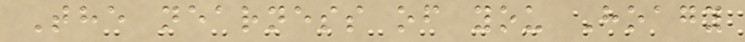The nearness of you Hoagy
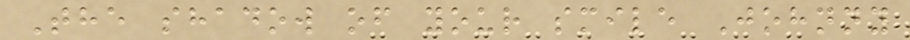The shadow of your smile Johnny
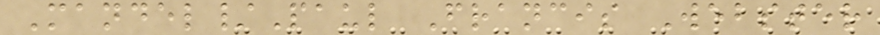Mandel/Paul Francis Webster
